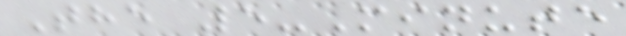The 5-Minute
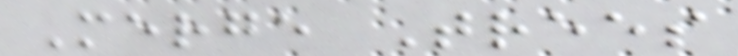Merge Trees
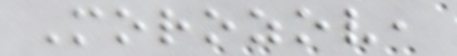Morozov,
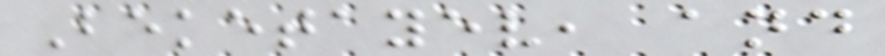Beketayev, and
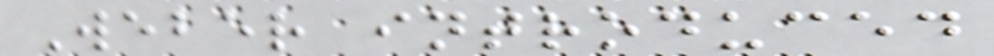Weber introduced
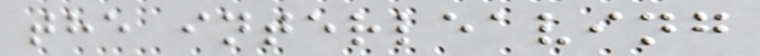the interleaving
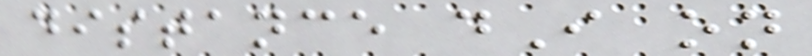distance dI on
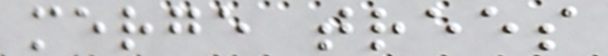merge trees
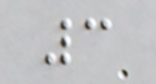3
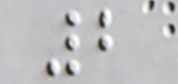2
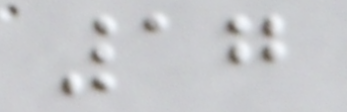17
